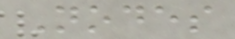Nodes
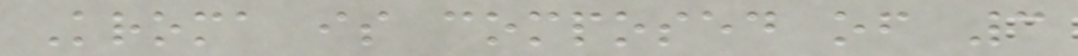Kroma is composed of 3
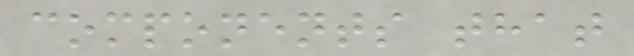components that
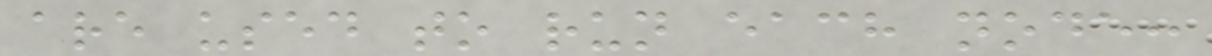are used to run each node:
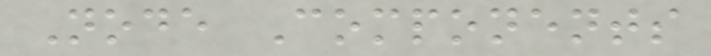Node Components
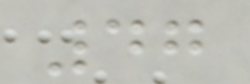47
